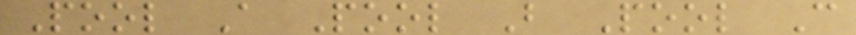Pool A Pool B Pool C
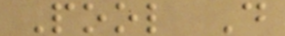Pool D
